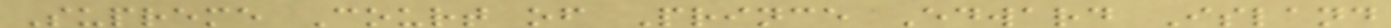Supreme Court of Prince Edward Island
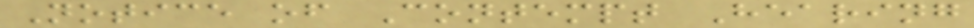Notice of Contempt Hearing
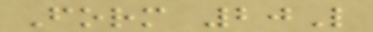Form 20L
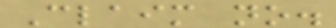Claim no.
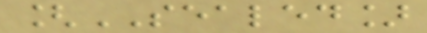[SEALED]
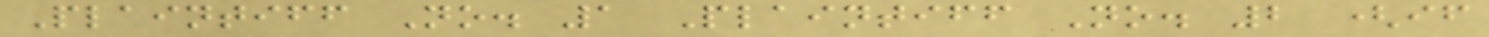Plaintiff No. 1 Plaintiff No. 2 (if
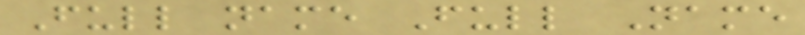Full name Full Name
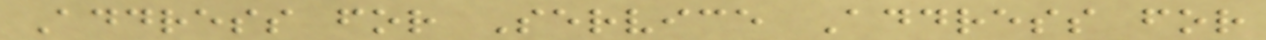Address for Service Address for
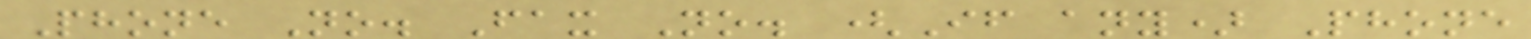Phone No. Fax No. (If any) Phone
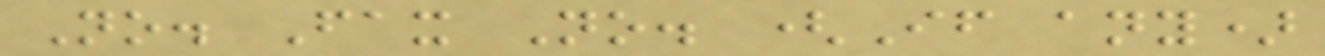No. Fax No. (If any)
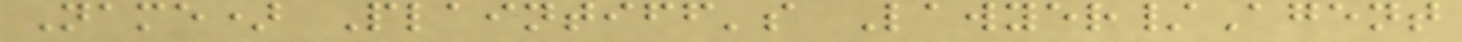Name) Plaintiff's Lawyer/Agent
